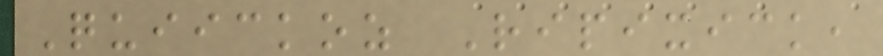Quiickoz Ripixick,
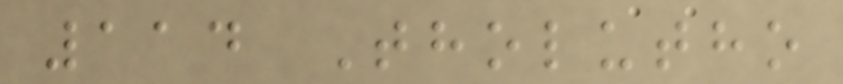114 Tholutho
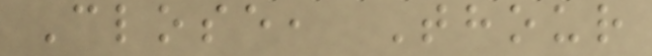Close, Thour
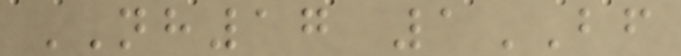NH17 1BF
